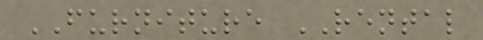FURNITURE RENTAL
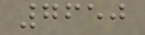7650
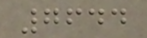7644
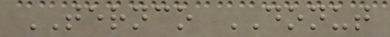TERNCO DONUT
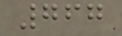767
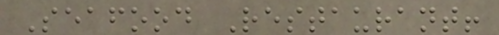Seafood Restaurant!
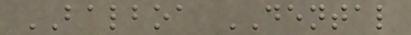BALBOA DENTAL
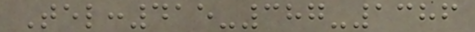Tel:415-387-1386
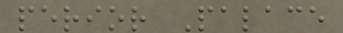perior Palace
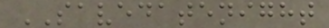SAVEDATENIGHT
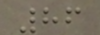86
